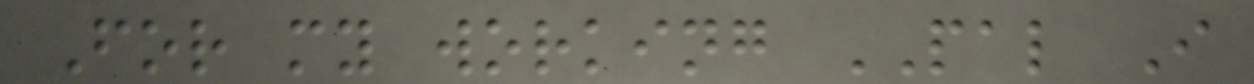For my working PAL I
